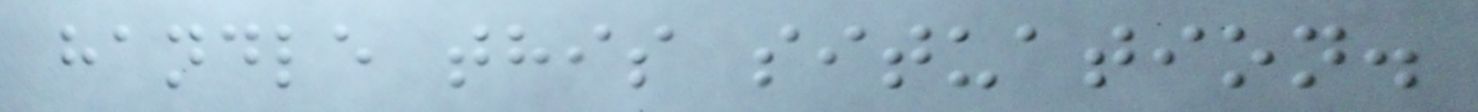handle this situation.
